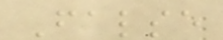False
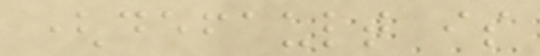(default is
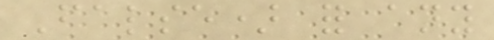False) for any
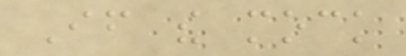If the mock
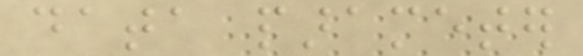data parameter
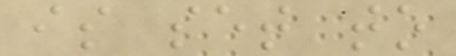is set to
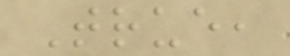True,
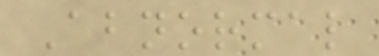Abnormal
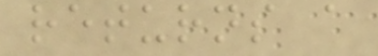returns a
